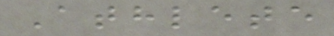Athlete
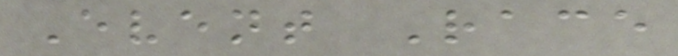Event Race
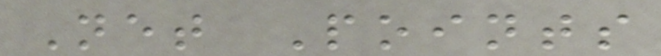Net Points
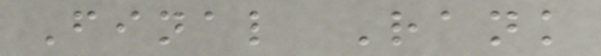Final Rank
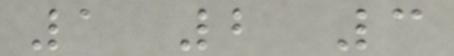1 2 3
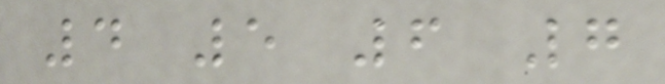4 5 6 7
